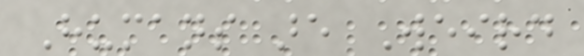Humans are Weird
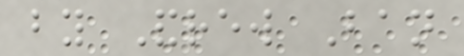by Andrew Ban
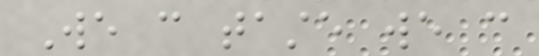We can taste we can
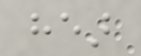hear
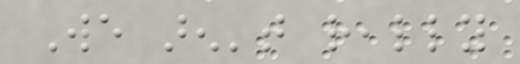We aren't really
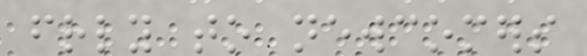friendly to newcomers
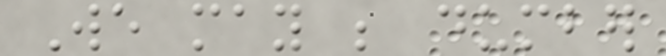We may be dumber
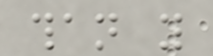than you
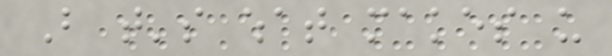But that's what makes us
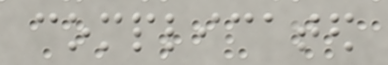complicated
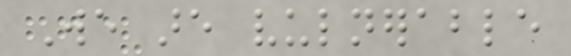We are vulnerable
